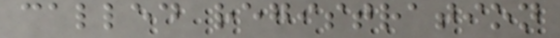called registration
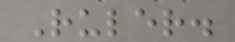Ruler.
